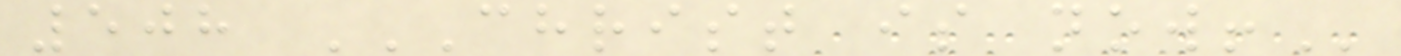508 CHRIST IS NOW!
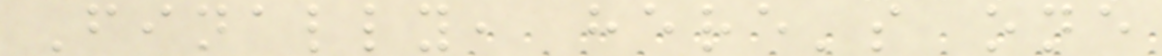Finally, here's one
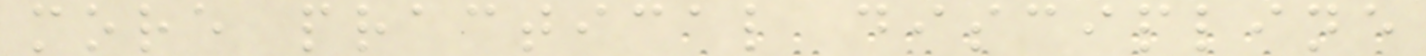more practical discipline
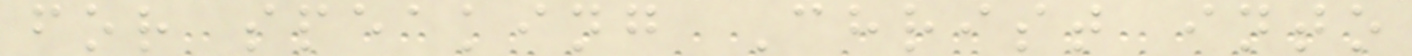for speaking Christ into
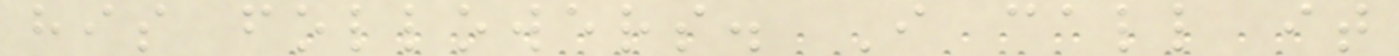his followers. I call it
